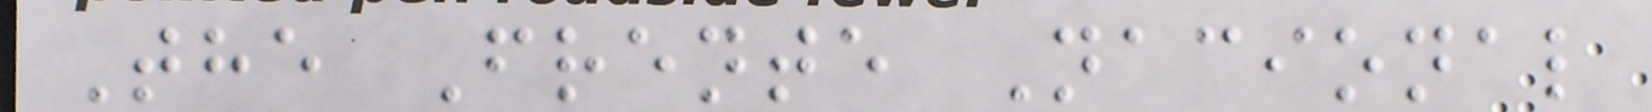The Frente Nacional
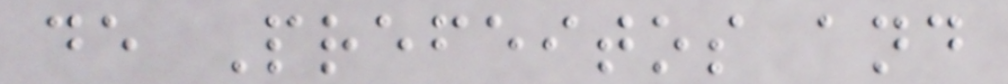de Prefeitos and
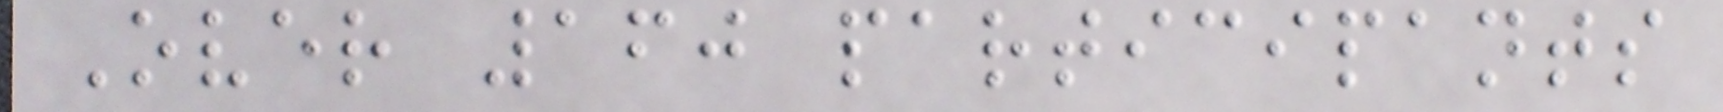Over 160 participants
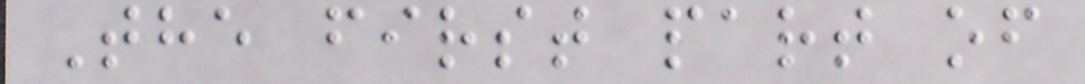The first part of
